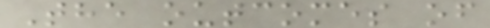The outcomes of
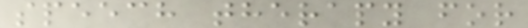speech therapy for
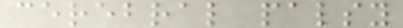cerebral palsy
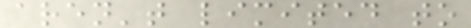aren't limited to
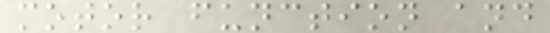motor function and
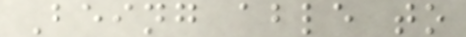Being able to
